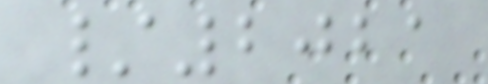/2021
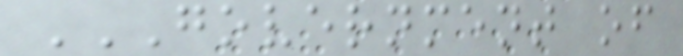GOVERNMENT OF
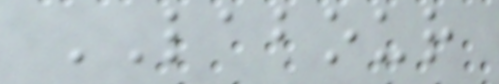LABOUR
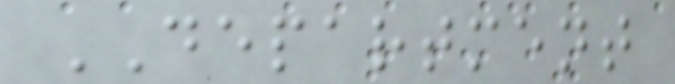DEPARTMENT
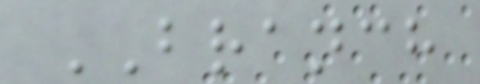BRANCH
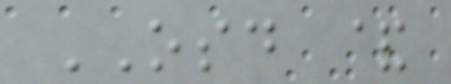OSD &
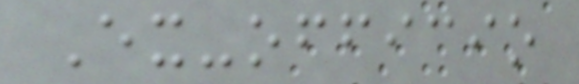Ex-officio
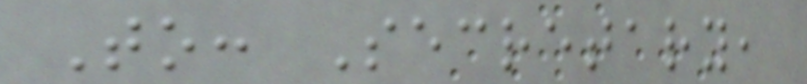To: Secretary,
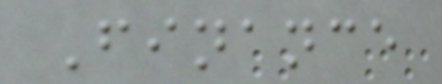Finance
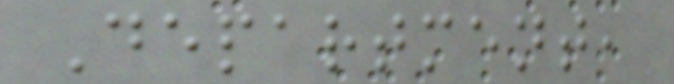Department,
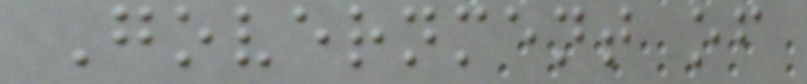Government of
